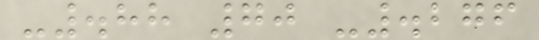-.88 70 -.276
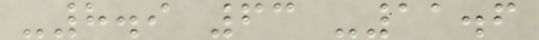-8.9 63 -11.6
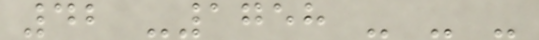42 -1758 - - -
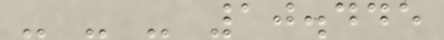- - - 10.445
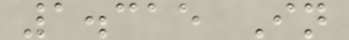1.315 In
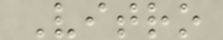Vitro
